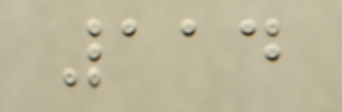114
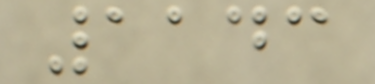1143
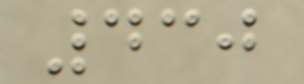430
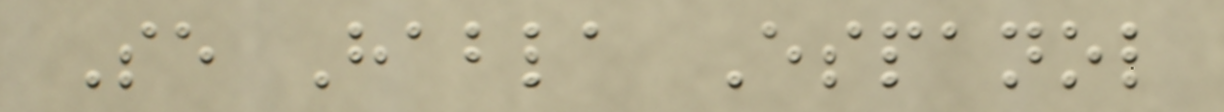Se Habla Espanol
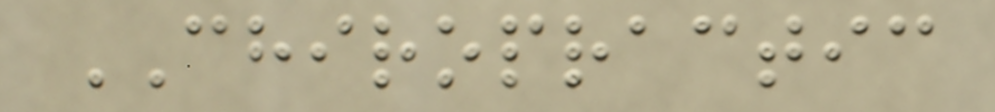CHIROPRACTIC
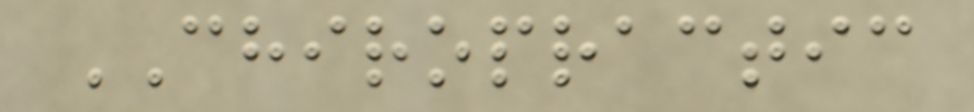CHIROPRACTIC
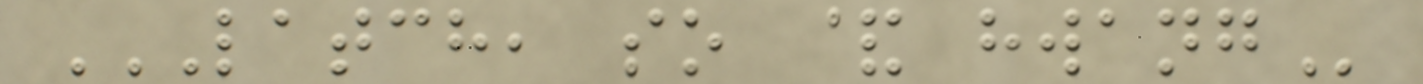LATCH, SO & HWANG
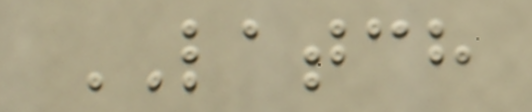LATCH
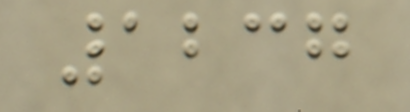1237
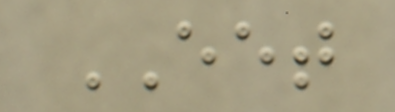EET
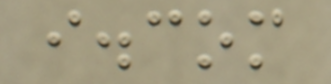i.com
